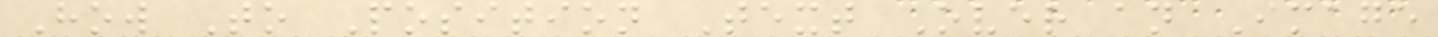How To Position Text Over an Image
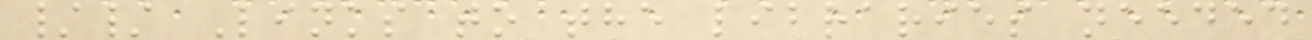// Links to the libraries needed
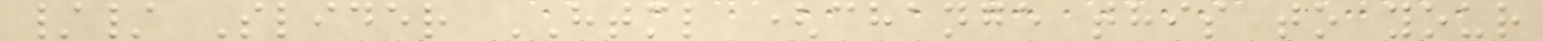// Slider HTML (change this to your
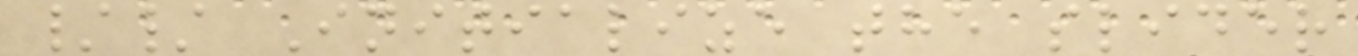// Initialize the slider
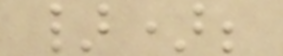});
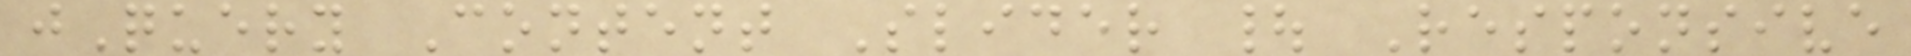jQuery Content Slider | Responsive
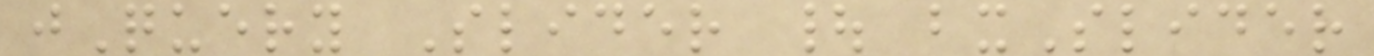jQuery Slider | bxSlider
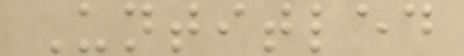Untitled
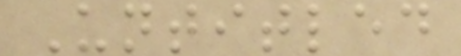Untitled
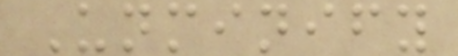Unminify
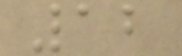12
